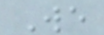We
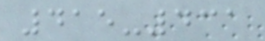415-431
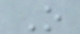O
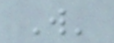W'
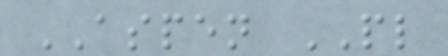ASPEN PL
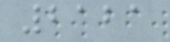2121
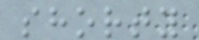shorty
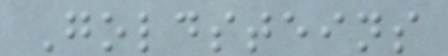Goldsteins
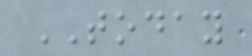TODAY
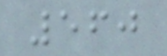560
